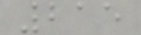215
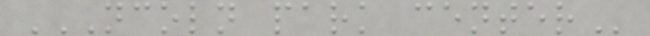NCOLN PARK CENTER
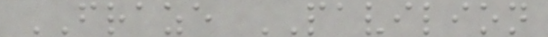FRAZE PAVILION
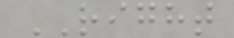RIGHT
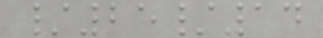/25/14
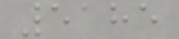5185
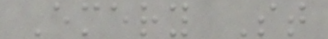Emery St
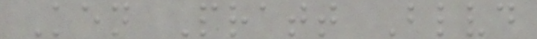Ken Pratt Blvd
